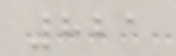821
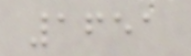1651
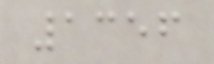1356
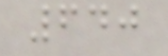640
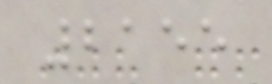2155
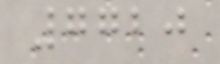7720
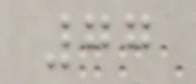77
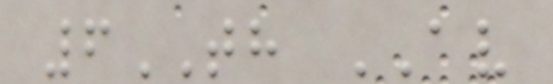6TH AV
